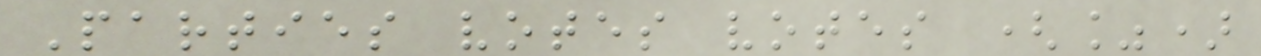Parties votes votes (%)
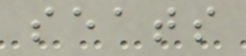seats
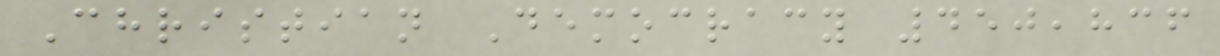Christian Democracy 450,836
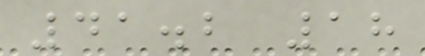41.2 18
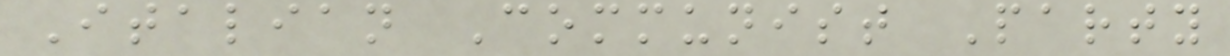Italian Communist Party
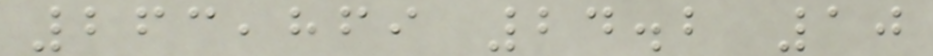263,869 24.2 10
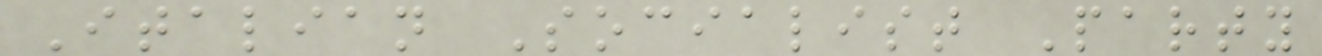Italian Socialist Party
